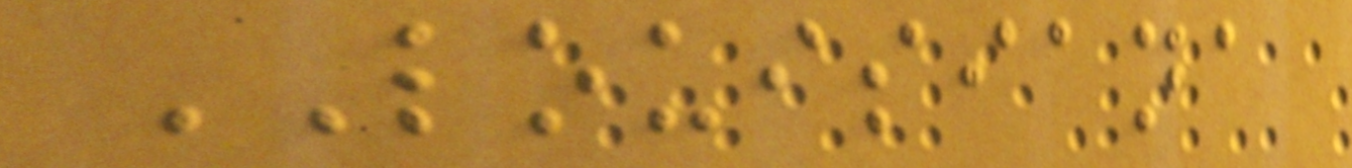LOUISIANA
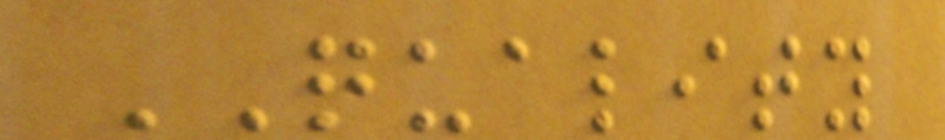QUALITY
